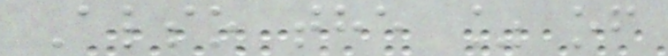Also the % of
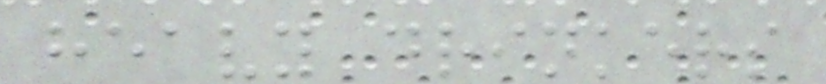heavy drinkers
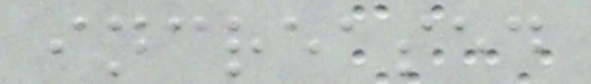increased
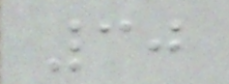30
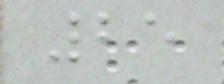25
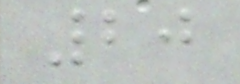20
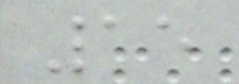15
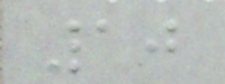10
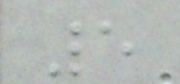5
